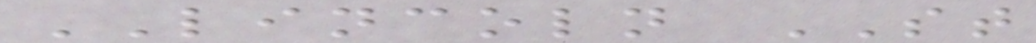LINCOLN ST
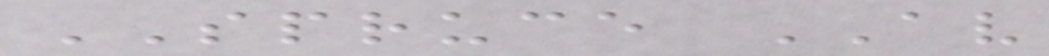SPRUCE AV
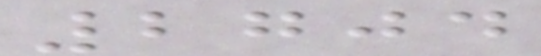2704
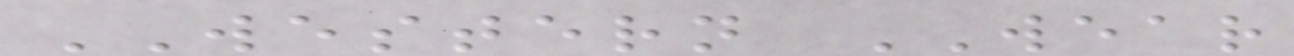WESTERN WEAR
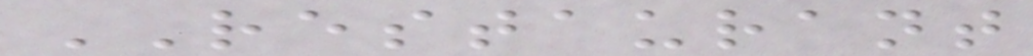RESTAURANT
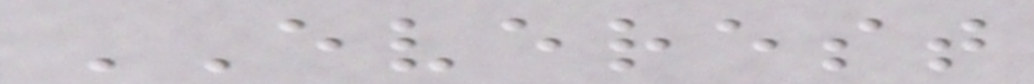EVEREST
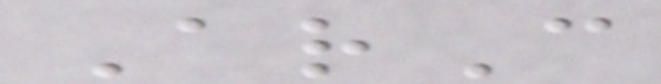ArC
